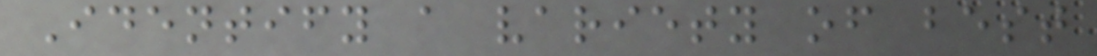Identify a variety of best
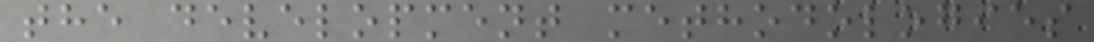the development methodologies
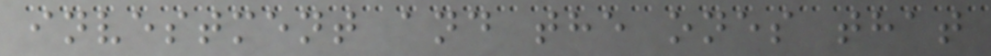investment and the ones that
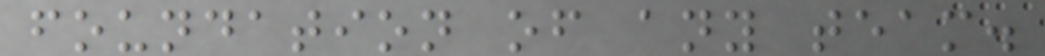foundation of any team.
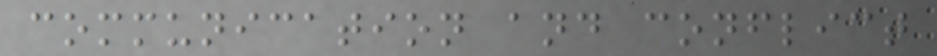communication and conflict
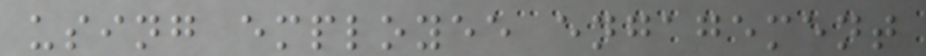using employee engagement
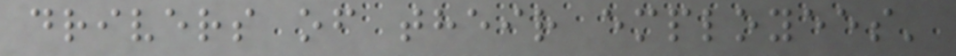drivers of their employees'
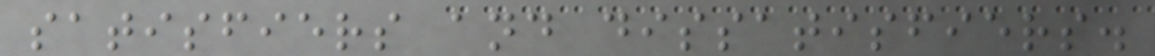satisfiers and dissatisfiers.
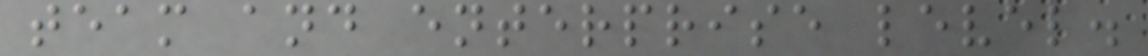team and enterprise level.
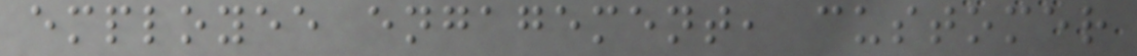employee engagement, customer
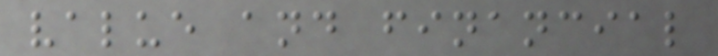value and financial
